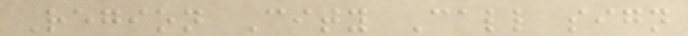Region City Call sign
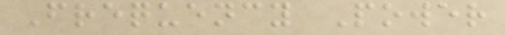Frequency Power
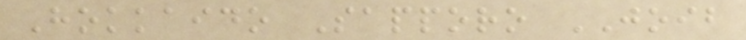Hokkaido Sapporo JOIB
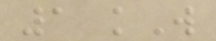1 kW
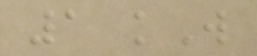1 kW
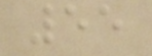55
